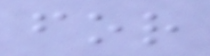for
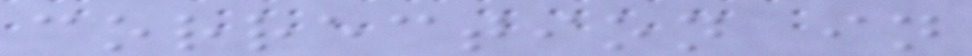correction in
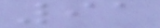91
